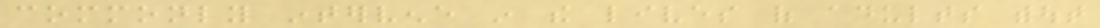commonly intervene in the lives of adults without
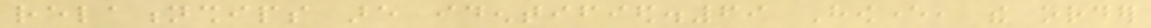relationships are identified.69 However, the order
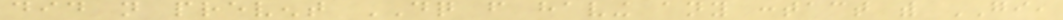did not prevent DQ from having any contact with GI,
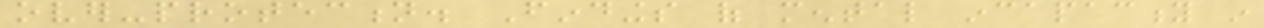over-protection. Findings of mental incapacity in
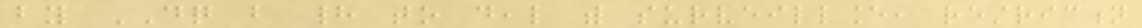by DQ but had to deal with surveillance, restriction
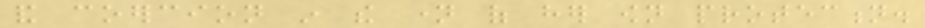and coercion in the name of her own protection.
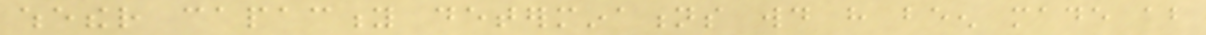whether capacity determinations would have been made about
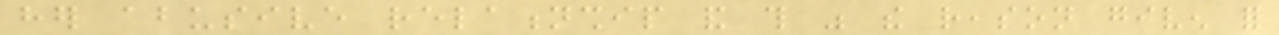her abusive relationship and this was the reason given for
